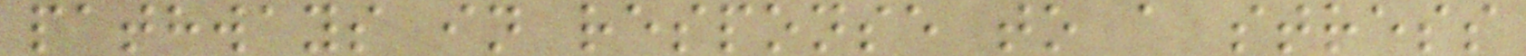pathways in response to a stress
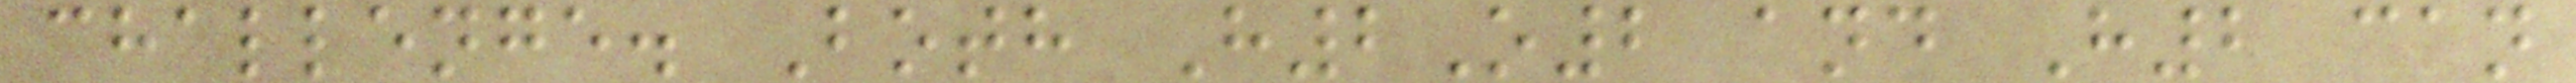challenge. Both H2O2 and H2 can
